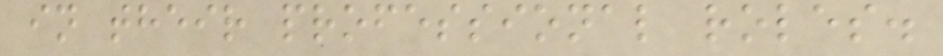in their professional roles.
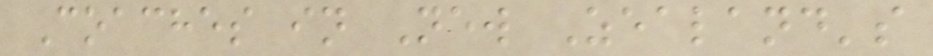Coaches in New Zealand's
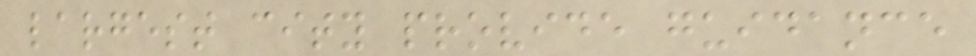largest city provide guidance
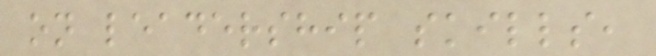on leadership skills,
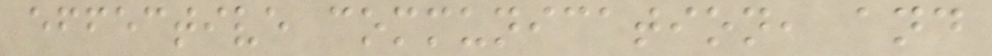effective communication, and
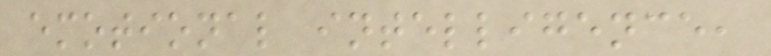emotional intelligence,
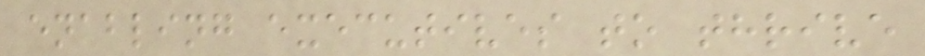enabling executives to thrive
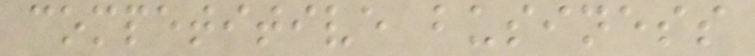competitive business
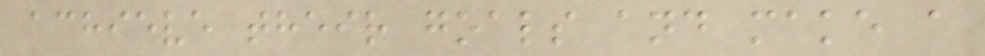achieve their goals and make a
